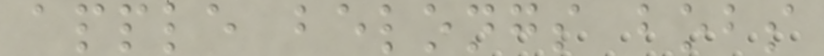apple belongs bobs
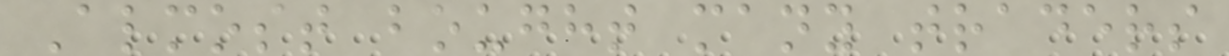Almost bought many traders
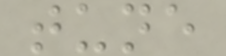tune
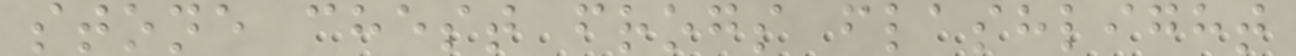stone chest frogs flashlight
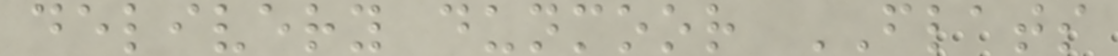delivery dunmoor FLATS
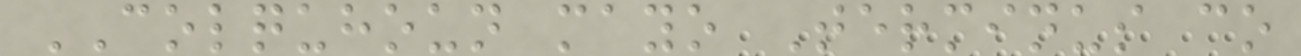COLQUHOUN mayo Terminus co
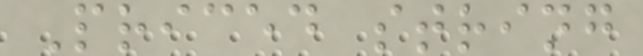Priced string
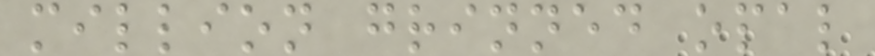million grinned opal
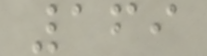169
